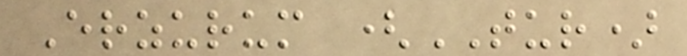Erzurum (TUR)
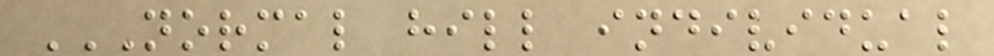NORMAL HILL INDIVIDUAL
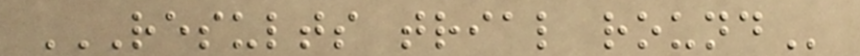RESULTS TRIAL ROUND
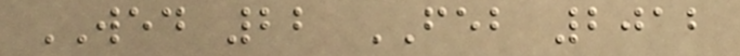WED 22 FEB 2012
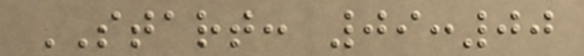START: 09:00
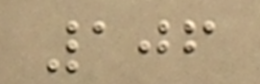106
